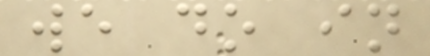we do in
